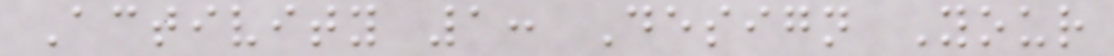Activity 1: Design Your
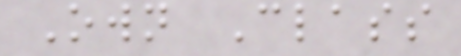Own Class
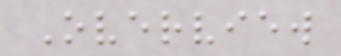Overview
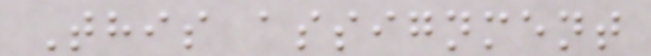This assignment
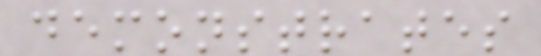demonstrates
